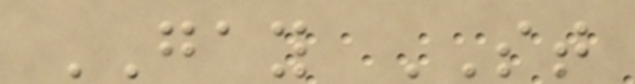GAY ST
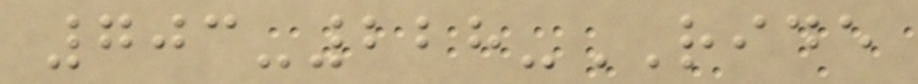703-228-RIDE
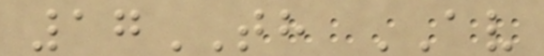17TH AV
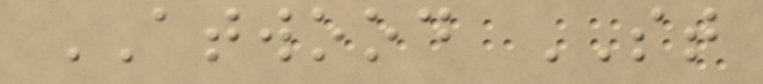ATWOOD ST
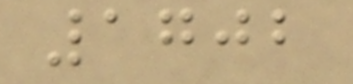1702
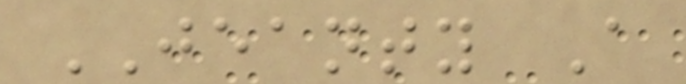JEANTY A
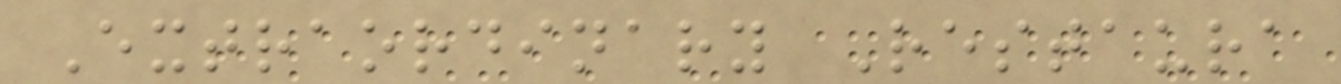Extraordinary Restaura
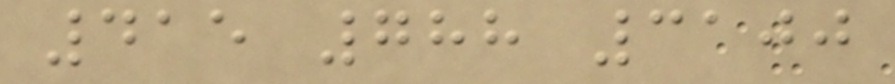415 788 3100
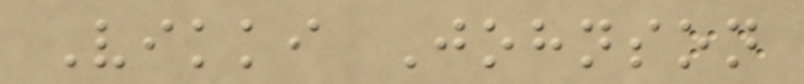Vikki Johnson
